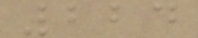224
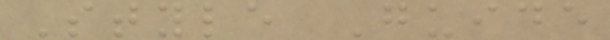Style Guide
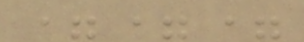===
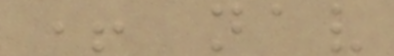+ nav
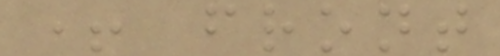+ front
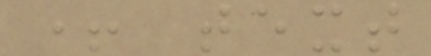+ text
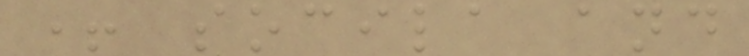+ socila and
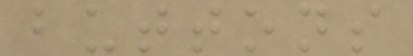buttons
